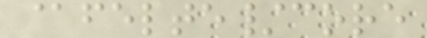@felte/core
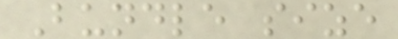Bundle size
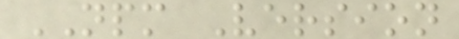NPM Version
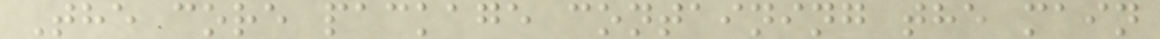The core package containing the main
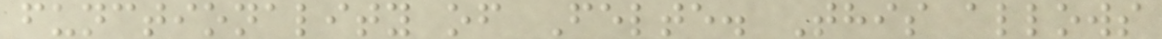functionality of Felte. This allows
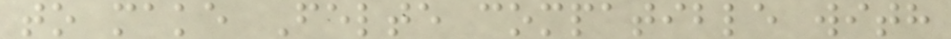to make Felte compatible with
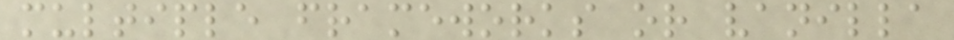multiple frameworks or vanilla
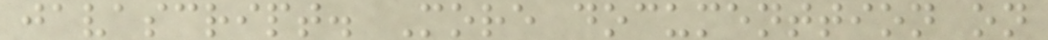javascript. More documenttion on
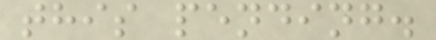this pending.
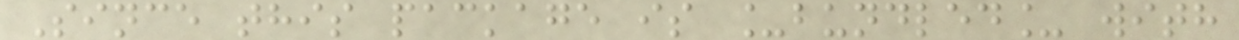Since this package is _bundled_ with
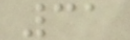31
